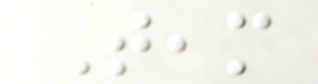Team
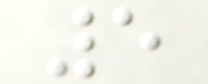5
